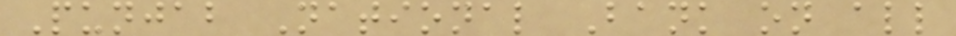Punjab National Bank on all
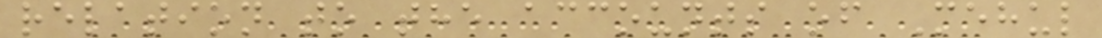relation to the accounts of Mehul
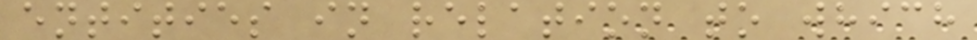entities in relation to which
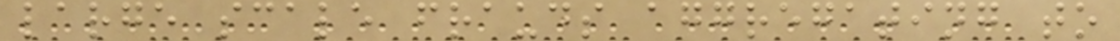large scale frauds aggregating to
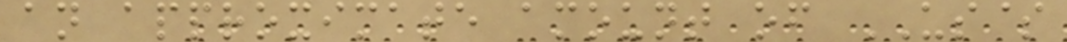an approximate amount of US$
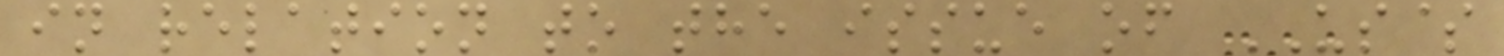in relation to the issue of US$
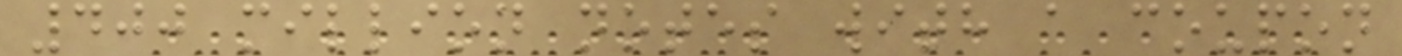400 million notes with a coupon
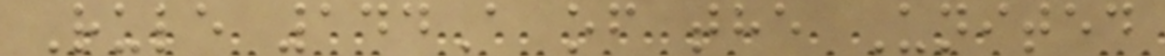Rule 144A of the United
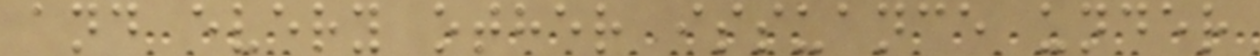and every other issuance under
